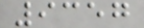9357
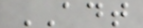ADT
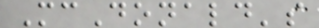McDonald's
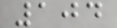104
